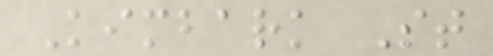Kimbark St
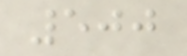500
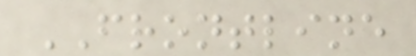FRONTLINE
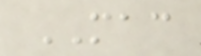MAC
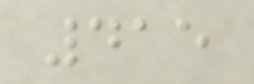415
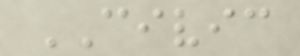CIVIC
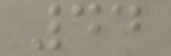44
